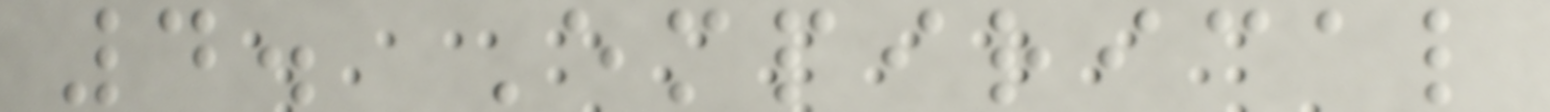4. Empirical
